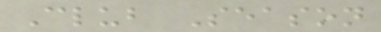Club Season
